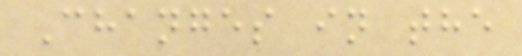Changes in the
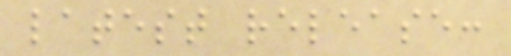latest release:
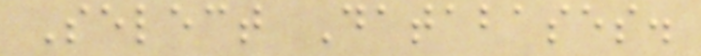Select Databases.
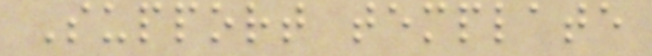Support template
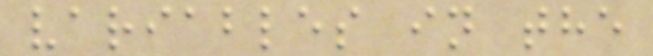variables in the
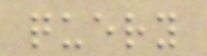query
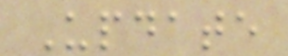Update
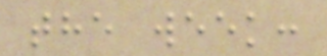the week:
